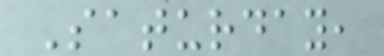Saturday,
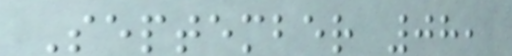September 08,
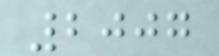2007
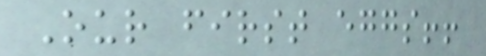Our first eggs!!
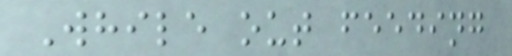While out feeding
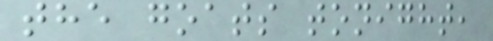the goats tonight,
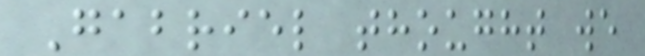Gabriel thought we
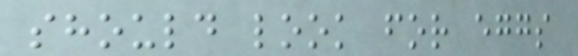should look for eggs
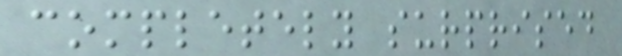completely surprised
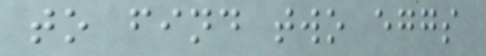to find two eggs
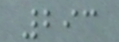293
